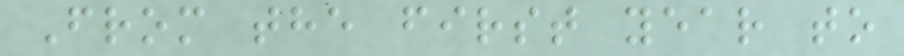From the first year to
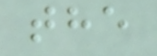the
